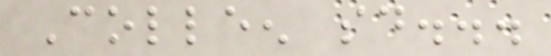Colleen said...
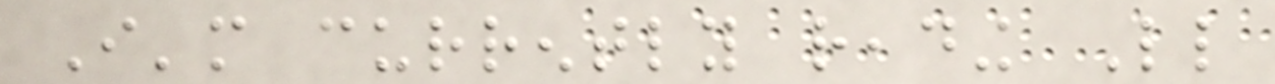I'm currently reading Little
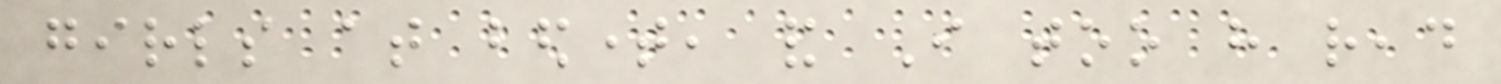girls at bedtime, and I too have read
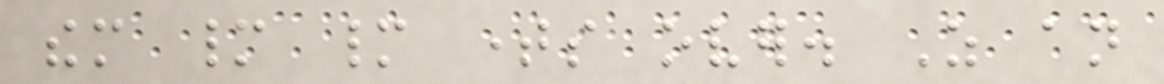them many many times over. As an
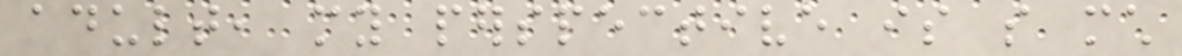adult, my perspective is so much
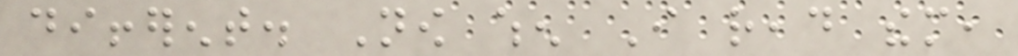different. Now when I read them,
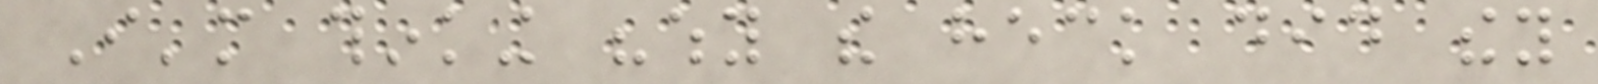I'm thinking "why the heck did they
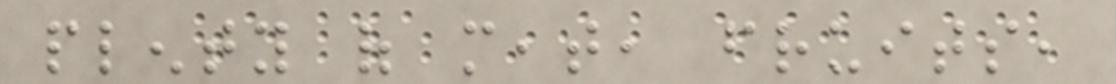plenty of meat, fruits,
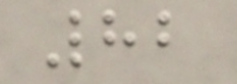82
